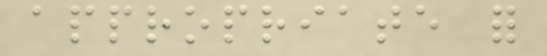appropriate for
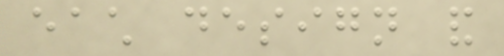each design and
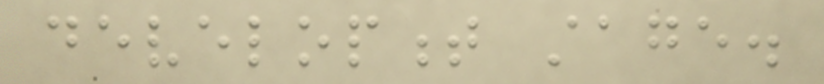development stage.
